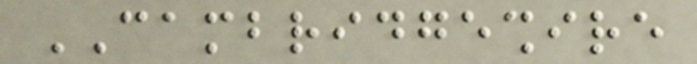CAMBRIDGESHIRE
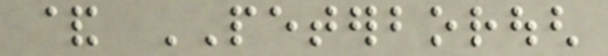& PETERBOROUGH
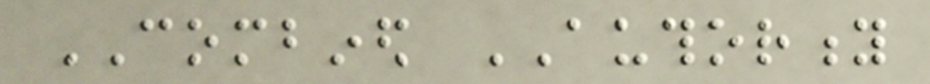COMBINED AUTHORITY
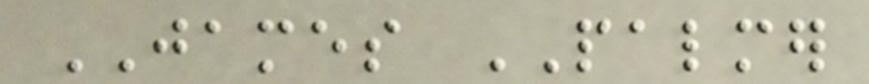JAMES PALMER
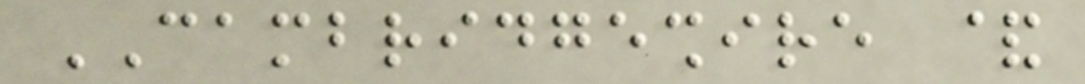CAMBRIDGESHIRE &
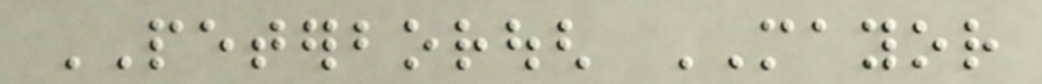PETERBOROUGH MAYOR
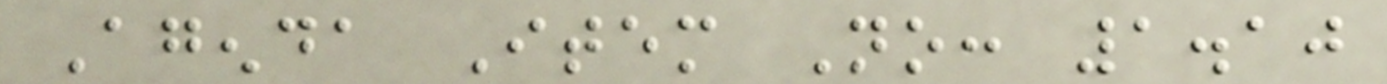Agenda Item No: 1.10
